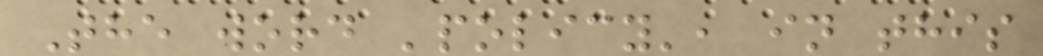The word 'policy', in this
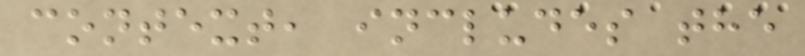context, includes the
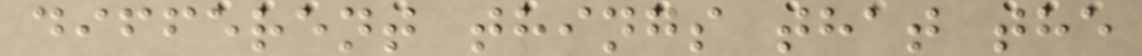different things that the
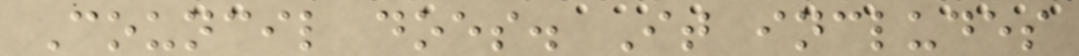Council does. It includes
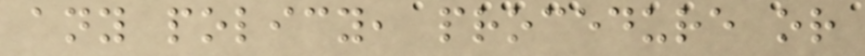any policy, procedure or
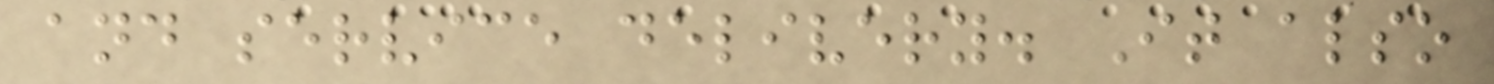and service delivery. It also
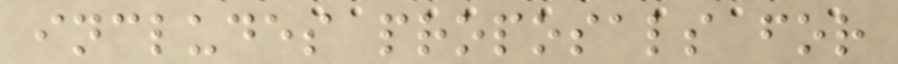includes proposals for
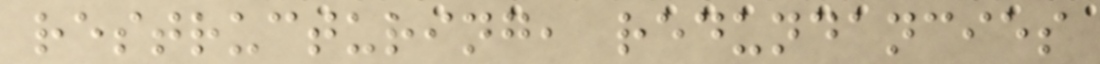restructuring, redundancies
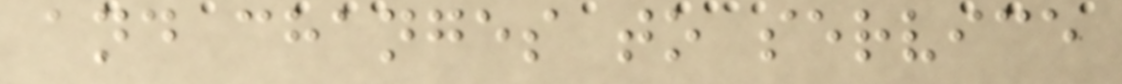and changes to service
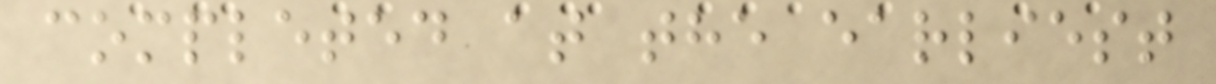completed at the earliest
